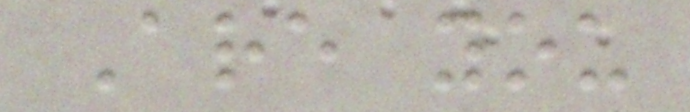Are you
